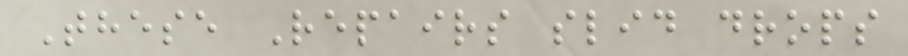These Repairs slid drops
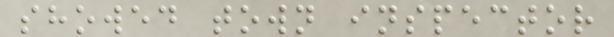showed town inspector
